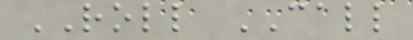ROLL CALL
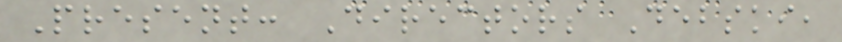Present: Directors Debski,
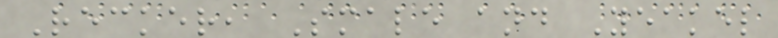Recker, Smale and Yeakel
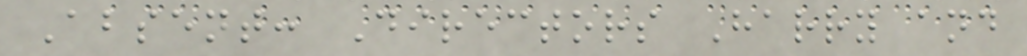Absent: Directors Harry and
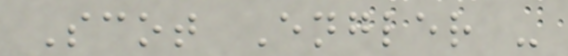Scot Engler -
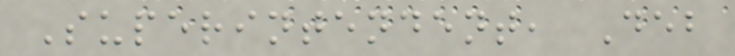Superintendent, Deb
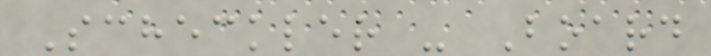Scheckler - Board
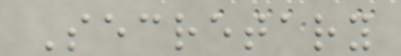Secretary
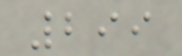299
